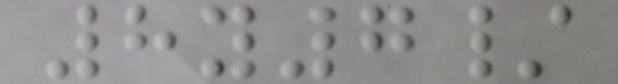8y7/
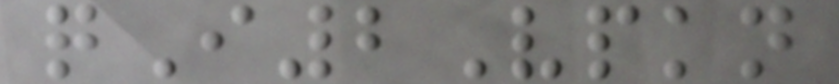qI2Vpkn
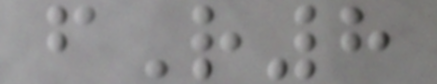fR8
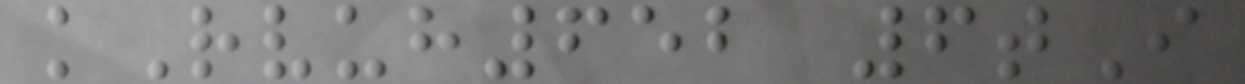kRvuh652 6tI
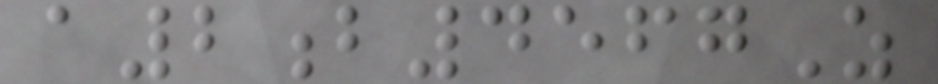a2b4567Z
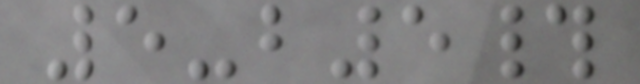5-b5#
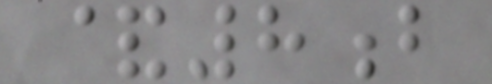&8b
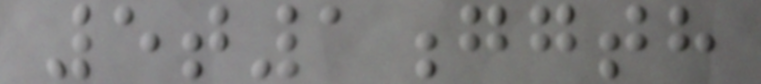5t1ggth
